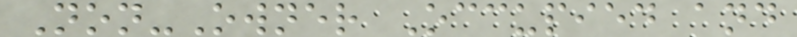Non-Owner Occupied and
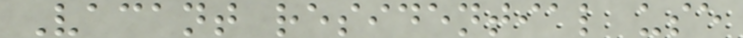Vacant residential use
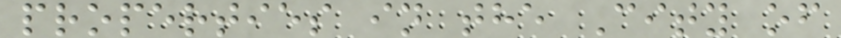properties in the City of
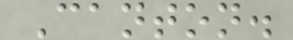Canton.
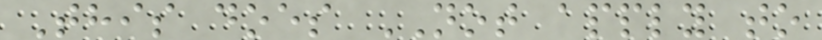This does NOT apply to
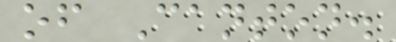of Canton.
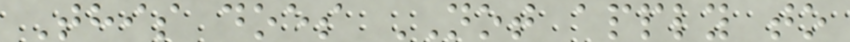This does NOT apply to
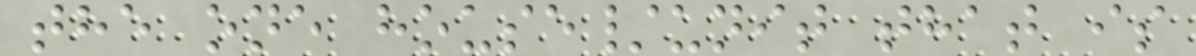the one house/unit that is
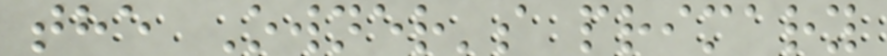the Owner's primary
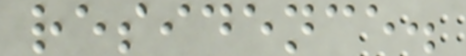residence.
